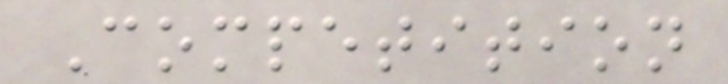Competition
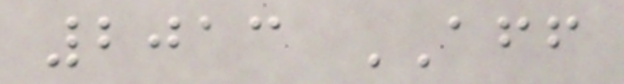2013 AFF
